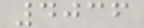4036
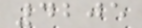4205
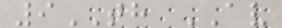9TH AV
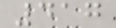417
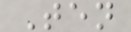Ten
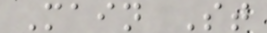Main St
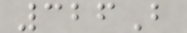326B
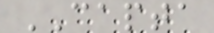CAPTA
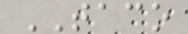TACO
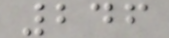246
